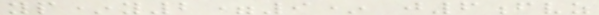yp*y2=9* j6fvz
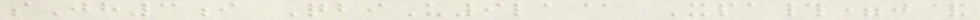sJh3i QbiU9la@ Xpa#=j&
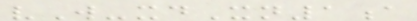vW-xdXn1a
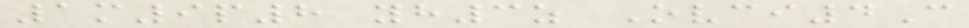1m9p8 yh3z Ovci4C
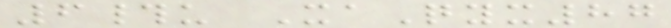6#u XaQyx87
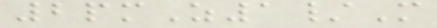2pmZ1/M
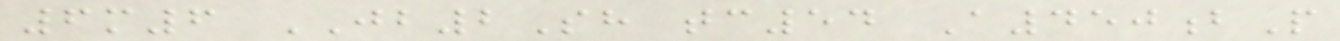6m6 JB2Sh tc54 A450bP
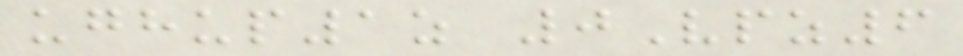ughup1z 0Vpz6
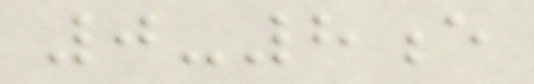0-8e
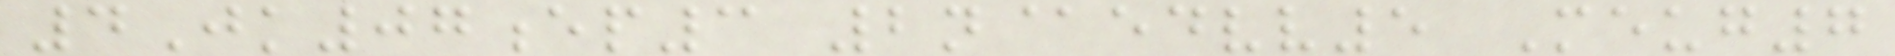4Jk07ep3 2n@edvv5 Meug7
